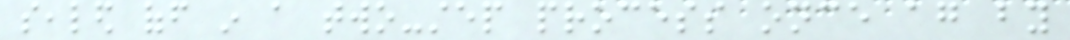sealed off in a two-step process once again by
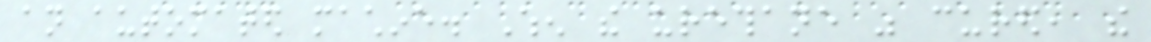an automated machine. When the urethane was cured, the
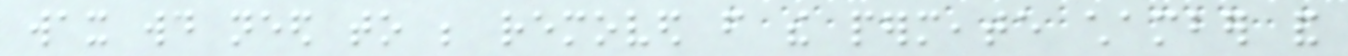wax would need to be removed from the permeate chamber and
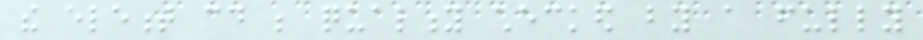the element could be quality checked by a fully
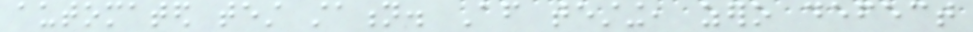automated test station. After testing, zero defect
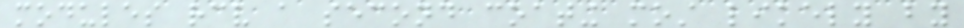modules receive a second coating most likely by
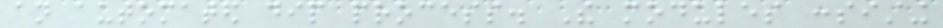an automated dip process. The modules consisting
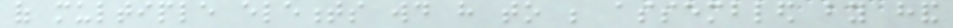of multiple elements would have to be assembled by hand
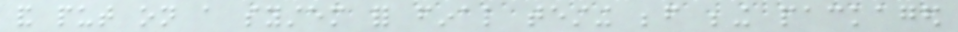and put on a system for final testing before being packaged
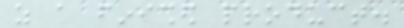as a finished product.
